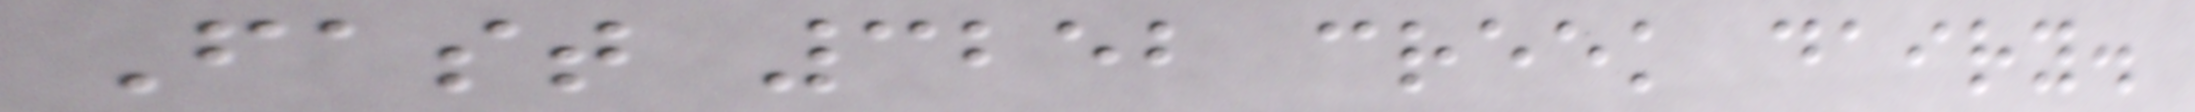Fast 3252 creek dairy.
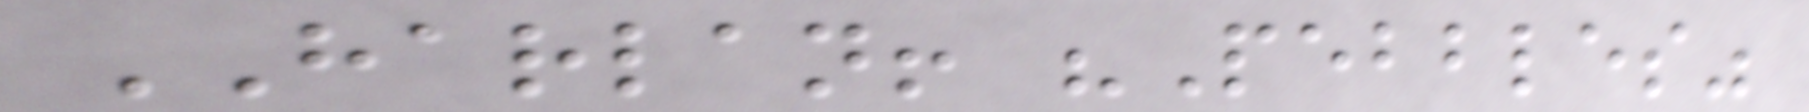HARLAN! "Pebbles"
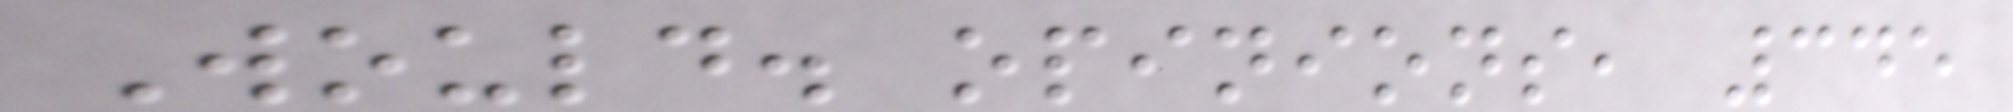Would. opinions, 345
